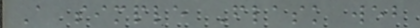A simple Flask web
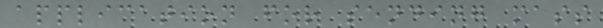application for sending mass
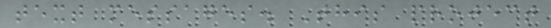text messages. This project
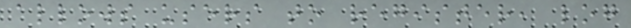allows users to register, log
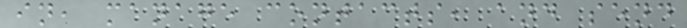in, manage contacts, and send
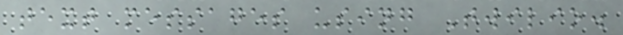text messages using Twilio.
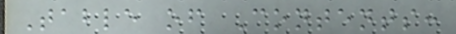Table of Contents:
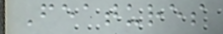Features
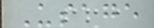Usage
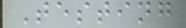Testing
